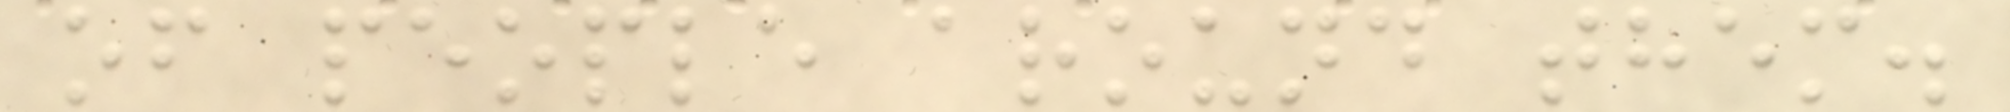of people around them.
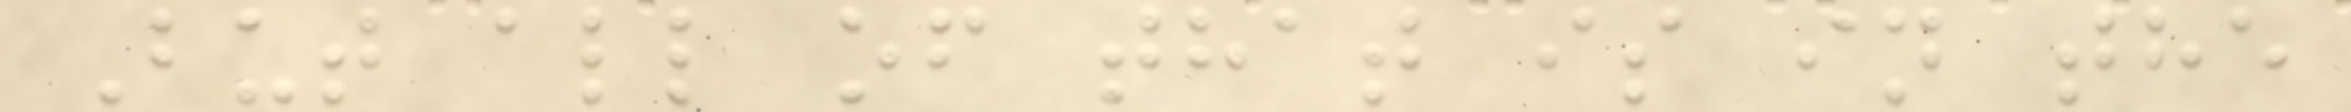But all of that is in the
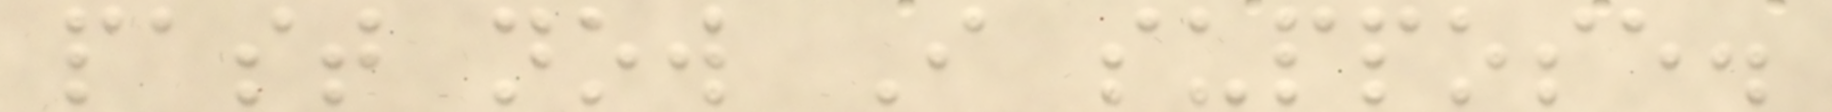past now I suppose.
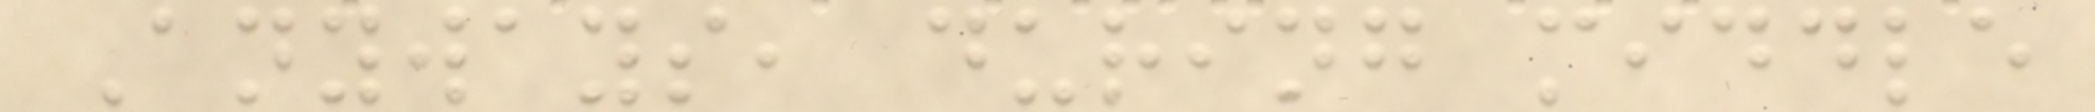Anyways, during middle
